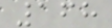168
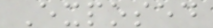Exposed
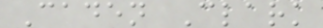Caden Clark
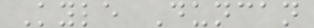Kyle Duncan
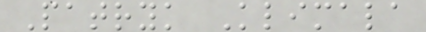Patryk Klimala
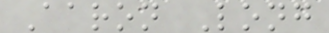Aaron Long
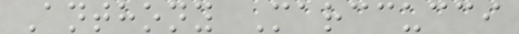Anthony Marccucci
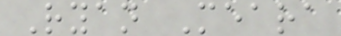Ryan Meara
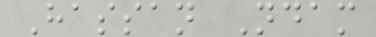Hassan Ndam
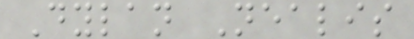Dylan Nealis
